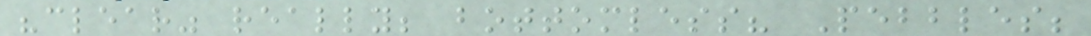"clear" really; bottomless? Pebbles;
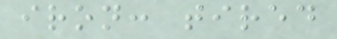iron: tired
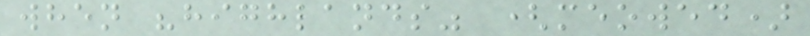when "highlands" (meowed)
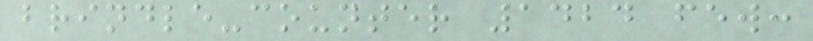brindle-counter 1424 few:
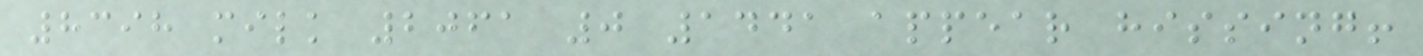8398 milk 2061 0 1441 appear hissing!
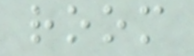room
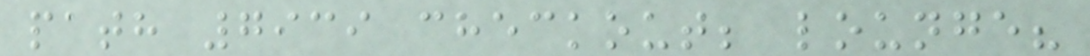path 7939 checkout; lounge?
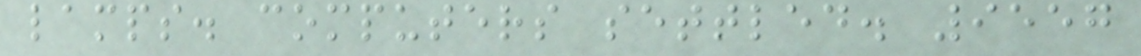lamps. computers settled. 9557
